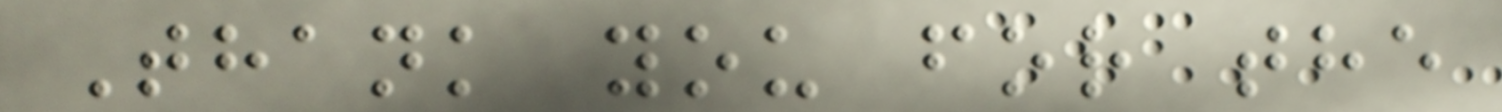Thank you for the
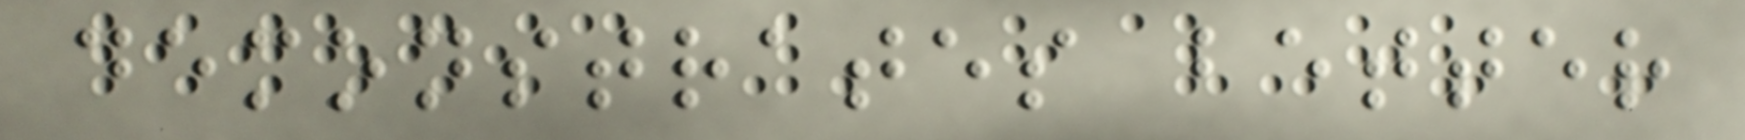demonstrates better
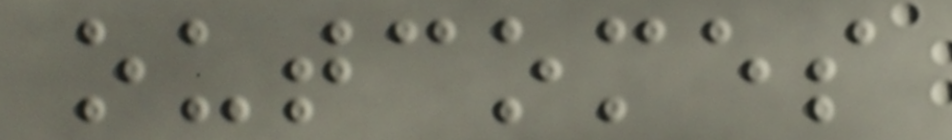outcomes
